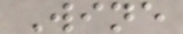Wine
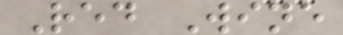Red Wine
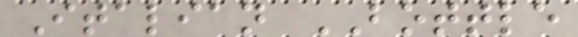Italian BOTTLE
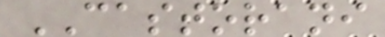CASTORANI
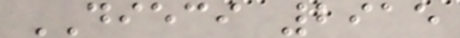DIECI 2915
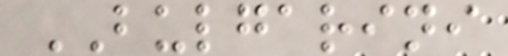BULGARINI
